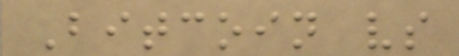Bitcoin vs
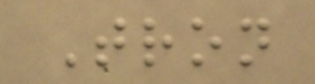Tron
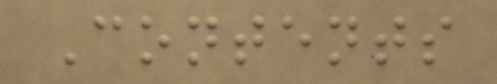Contents
